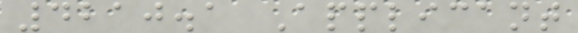4210.1 Applicant
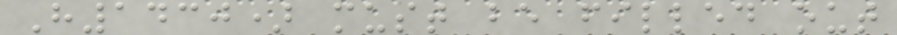H1430) must be filled out
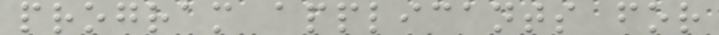program applicants for
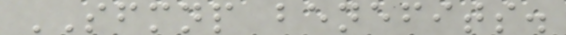SFMNP benefits.
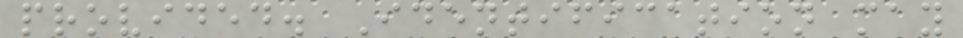provided. Identification may
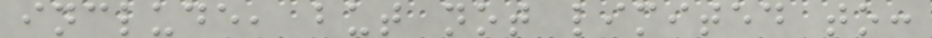include, but not limited to:
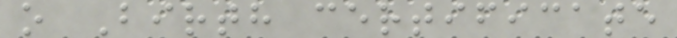o Birth certificate
